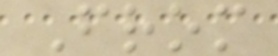From
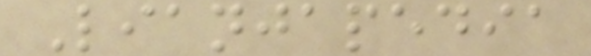Lianjapedia
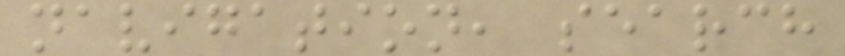navigation, search
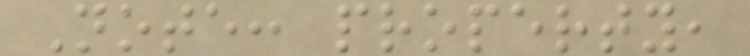Note: property,
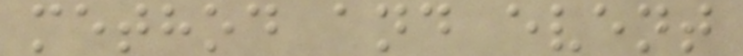method and event
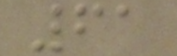61
